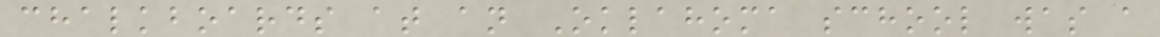chalkboards at an Oklahoma school was a
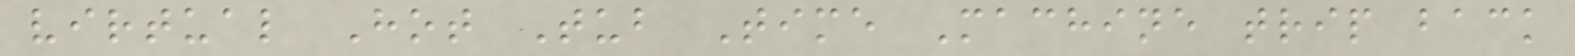virtual Hot Tub Time Machine trip back
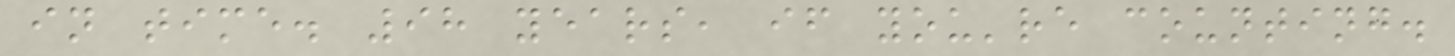in time. 98 years, if you're counting.
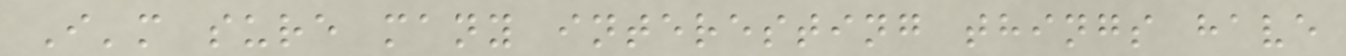I'm sure many interesting things have
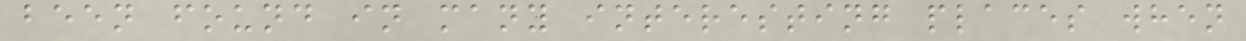been found in many interesting places when
